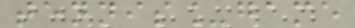tennis_game
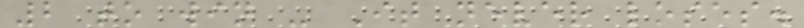2 to win - It never loses.
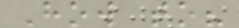How to?
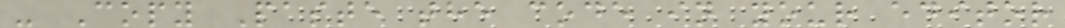- Copy Paste the code in your editor
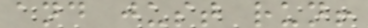and just run!
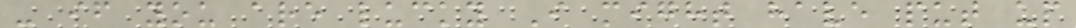- if you are lucky I might have put up
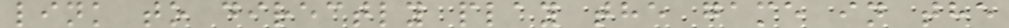link to directly play the game in the
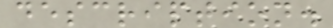description.
